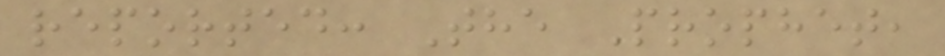reported: The Prophet,
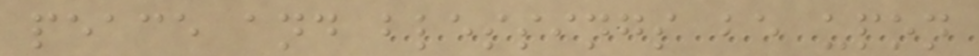peace and blessings be upon
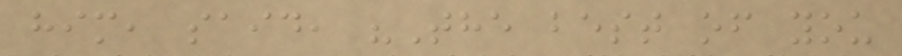him, said, "The best of you
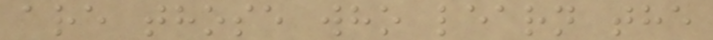are those who learn the
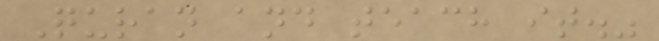Quran and teach it."
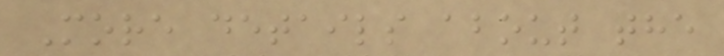More details about the
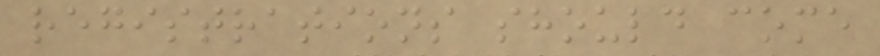registrations should come
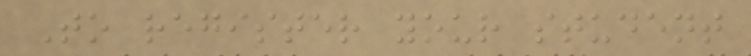To register your student
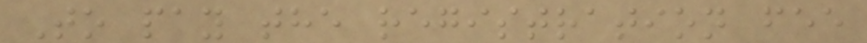To pay the registration fee
